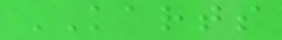KARTS
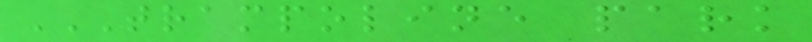TRAMPOLINE PARK
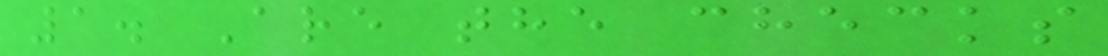1. Are the checks
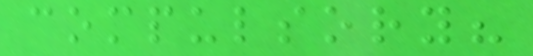compulsory?
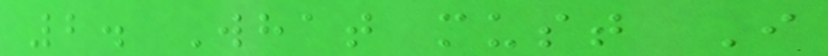2. What must I
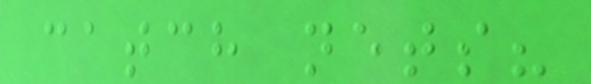catch nets?
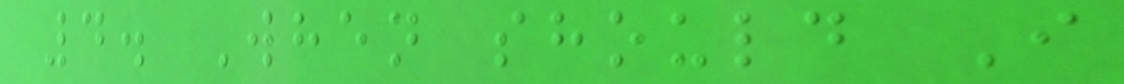4. When should I
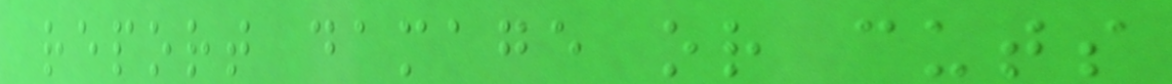report damage or cuts
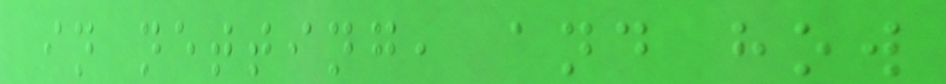in netting, and how
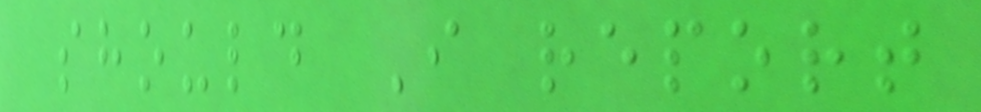should I report
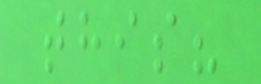this?
